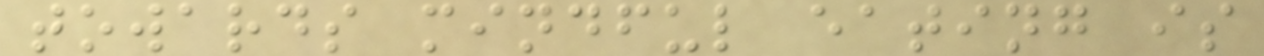towards mindful eating is
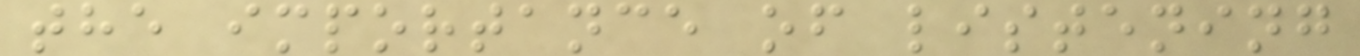the importance of listening
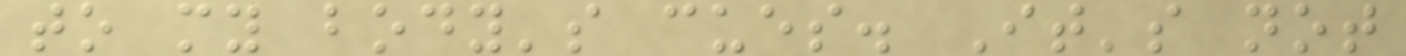to my body's cues. It's not
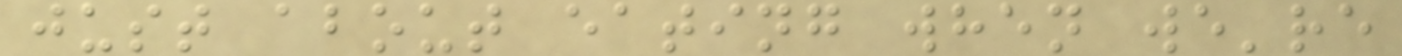just about eating when we're
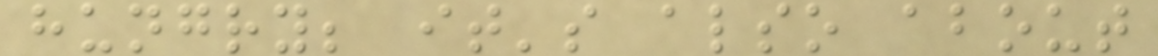hungry; it's also about
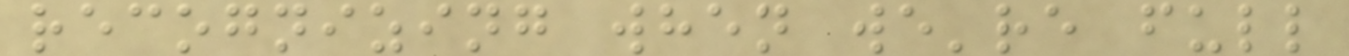recognizing when we're full
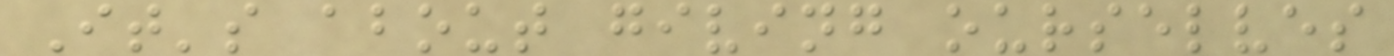It's about giving ourselves
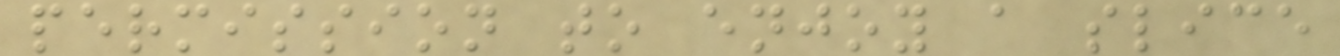permission to enjoy a slice
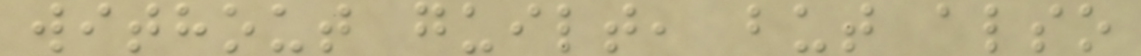without guilt, but also
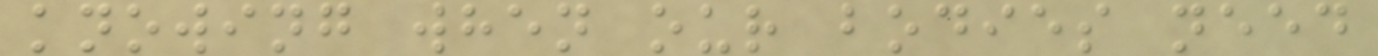knowing when our bodies need
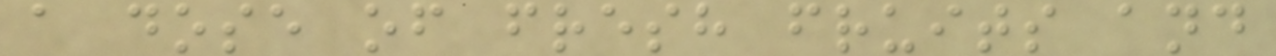a dose of fresh fruits and
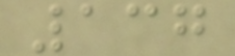137
